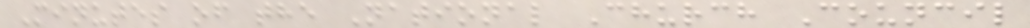Minutes of the National Church Council
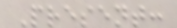Present:
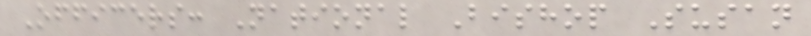Officers: National Bishop Susan
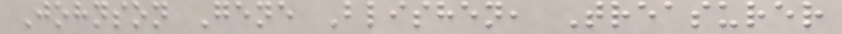Johnson Gene Blishen, Treasurer
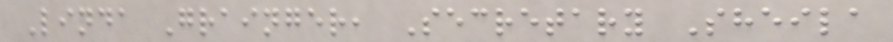Linda Grainger, Secretary Sheila
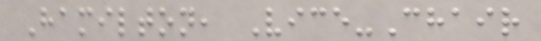Hamilton, Vice-Chair
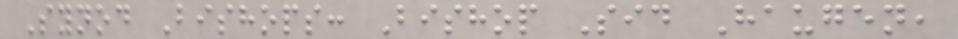Synod Bishops: Bishop Sid Haugen,
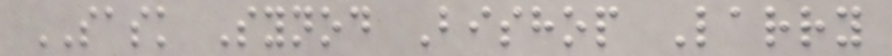SASK Synod Bishop Larry
